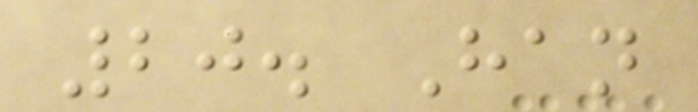20. Han
